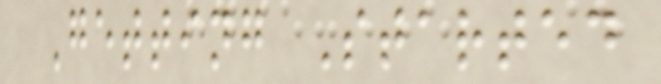Getting Started
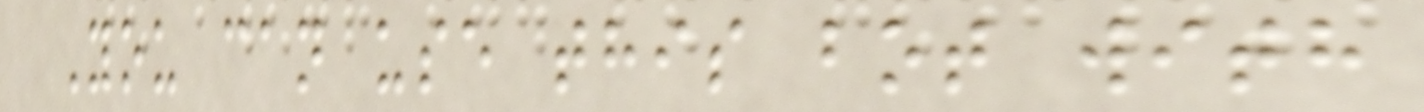You can use this bot with
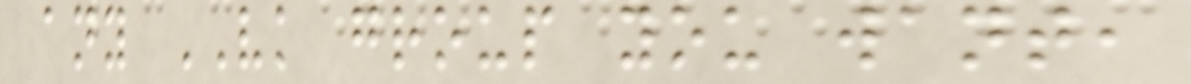any VK group you want,
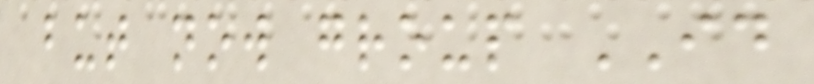but now group ID
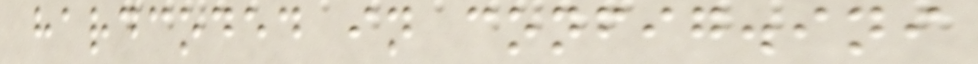hardcoded in config.ini
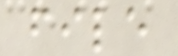file
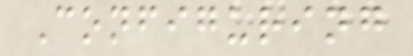Configuring
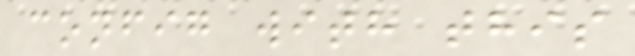config with this
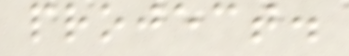project.
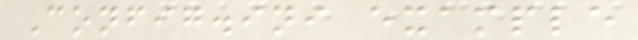Config.ini example
